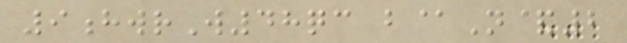9hwrW48qc b@N&2
